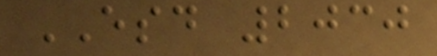ESD 2030
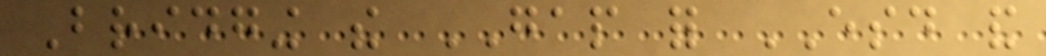Bridging the GAP for ESD and
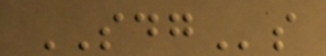SDGs
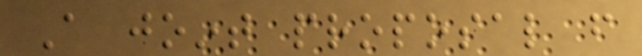A joint proposal from
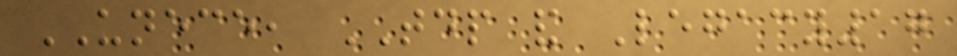UNECE, TDP and Legacy17
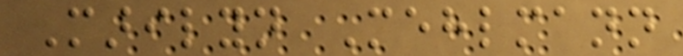Marilyn Mehlmann
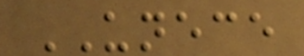UNECE
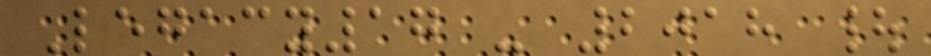Legacy17 - 2018 |
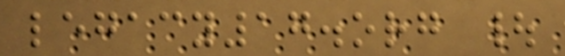legacy17.org |
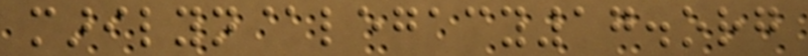marilyn@legacy17.org
